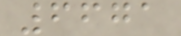6671
